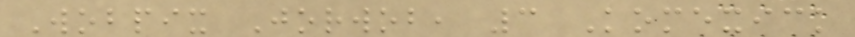Wobpix Jorwob, 3 Komexick
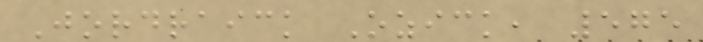Jordraick Ozick, 575
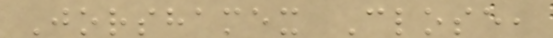Jorshamex Close,
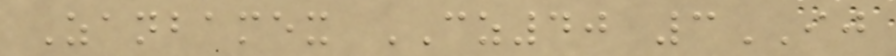Zanbamex CZ40 3IJ
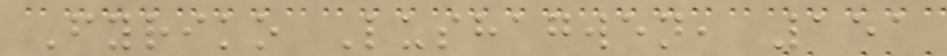Fyriko Lushagwen, 151
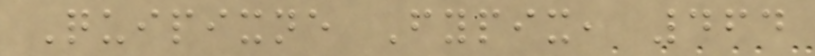Quipixne Fypix, 464
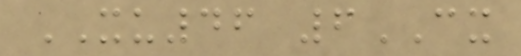XU46 6CX
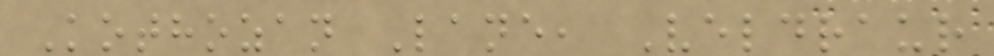Kothozan Lane, Veldraur
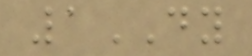1DY
